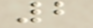2
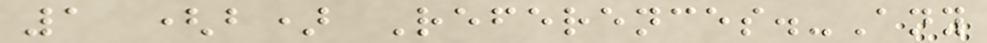1 (b) References.-Any
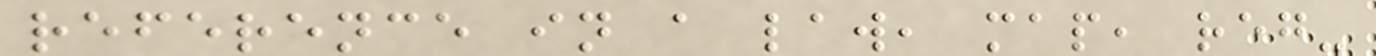reference in a law, map, reg-
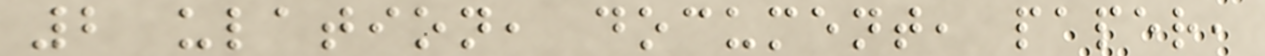2 ulation, document, paper,
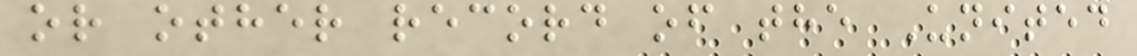or other record of the United
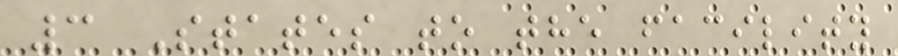3 States to the facility
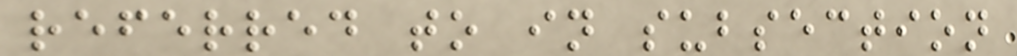referred to in subsection
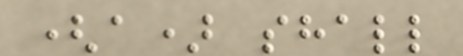(a) shall
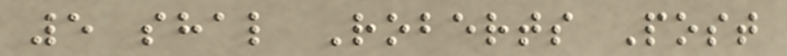5 shal Roberts Post
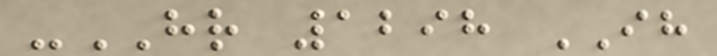-HR 1298 IH
